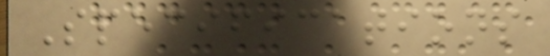Specifications
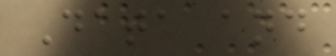Data and
